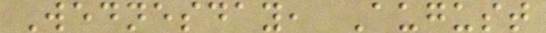Wednesday, August
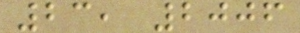23, 2006
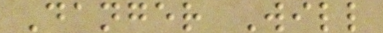Danger Will
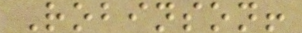Robinson!
